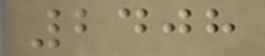2408
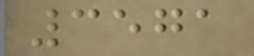3571
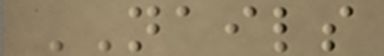NAILS
